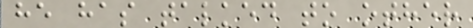he has talked to other
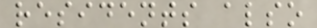residents also
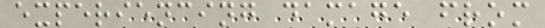experiencing damage from
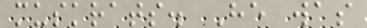muskrats. He was
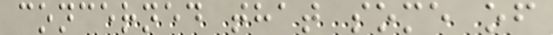concerned that some of
